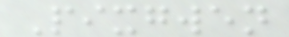Pixgwen
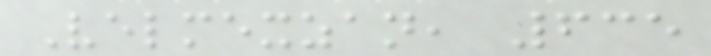Velmexzan, 635
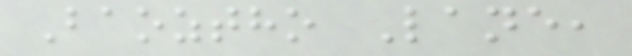Baoztho Lane,
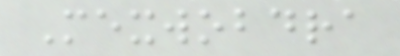Mexwobdra
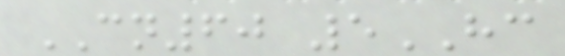CN60 5HC
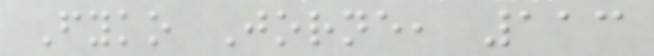Fyko Jorne, 113
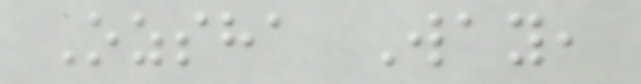Ozsha Way,
